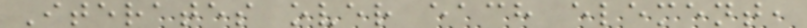Iterates over each element,
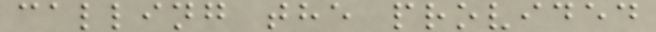calling the provided
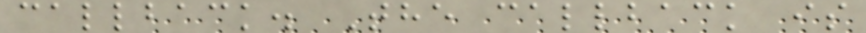callback. The callback is
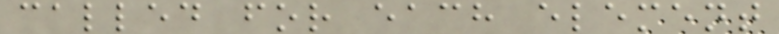called for each element
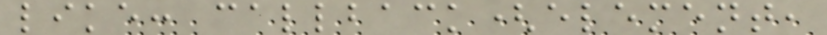like: callback(element,
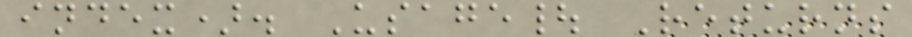index). Usage| Returns
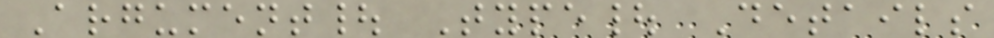Argument| Type| Details
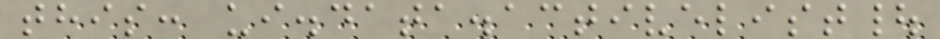this: ui.data.activelist|
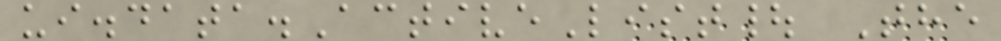ui.data.ActiveList| The
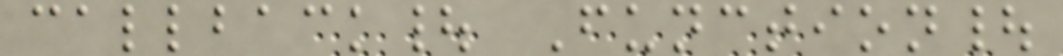callback| Function|
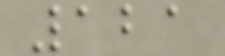121
